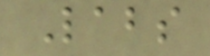Labs
